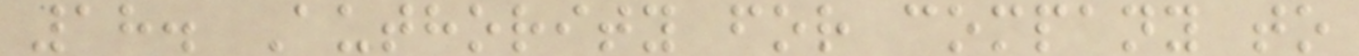18. Authority for company to
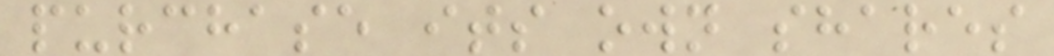purchase its own shares
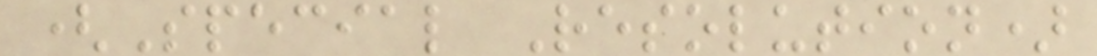(Special Resolution)
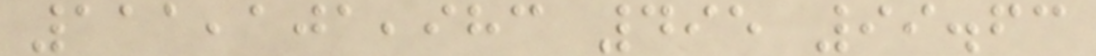111,101,983 495 99.63
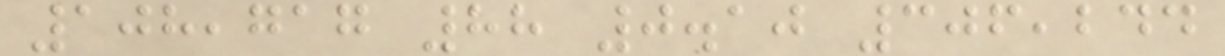108,717 88 0.10 306,244
